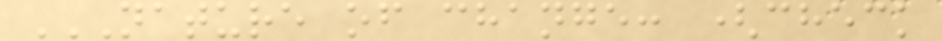NATURE OF CHANGE: (CHECK
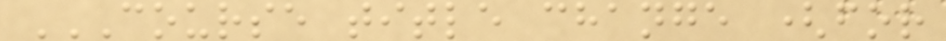COURSE TITLE CHANGE (FOR
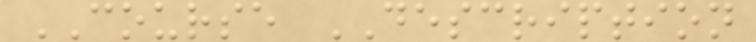COURSE DESCRIPTION
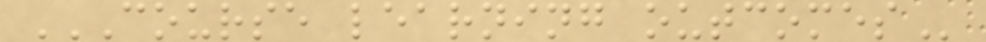COURSE LEARNING OUTCOMES
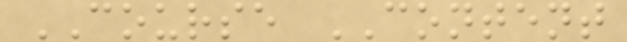COURSE CONTENT
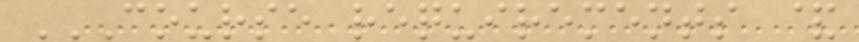COURSE REQUIREMENTS &
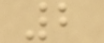2
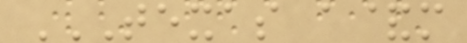TEXAS A&M
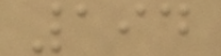194
